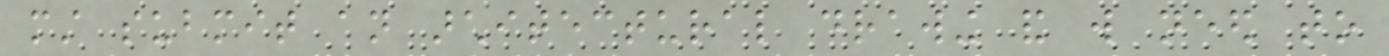must submit an architectural drawing and will need to
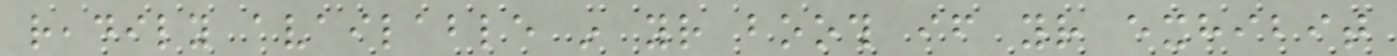readily available in your booth if your exhibit
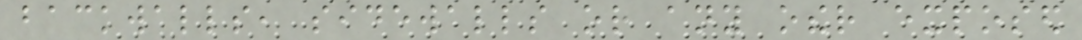backwalls, sidewalls or any other exposed
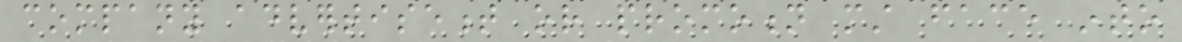company advertisement or promotion must face into
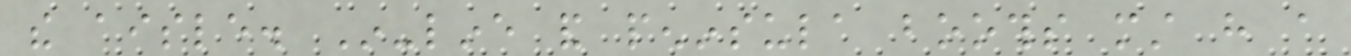the aisle. In-line and peninsula booths must have a
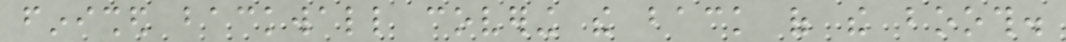finished backwall covering the back of the booth.
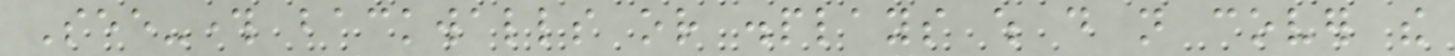See-through backwalls or displays which do not cover the
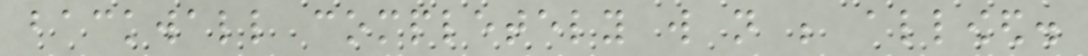backwall completely will not be allowed.
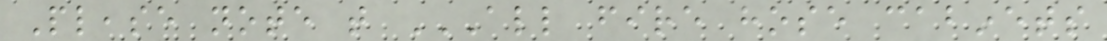Please note that ALL FIRE HOSE CABINETS
